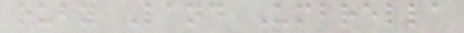ruby Land Umbrella
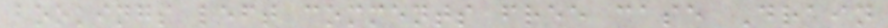bookings left comments free case Drain
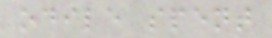odile spent
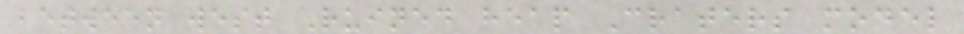between west Ruined heap Craters model
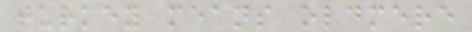turkey means oldmere
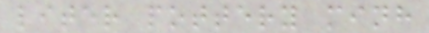liter pottery minh
